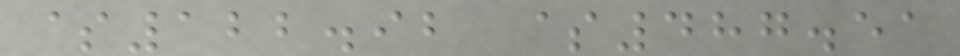$122.92 $487.51
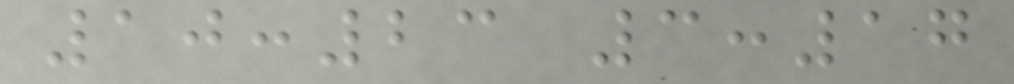10:23 3:17
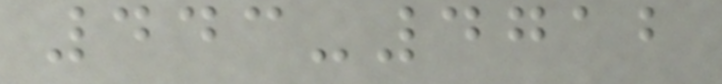443-4712
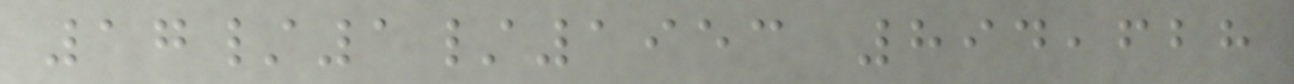17/1/1953 894,628
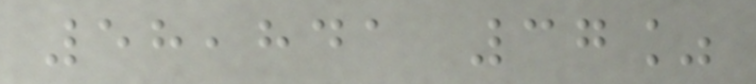58,841 37%
